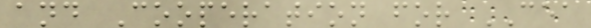and Cooperation for CEA
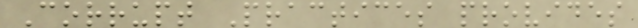Corrupt Practices provides
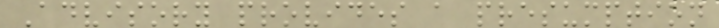Advisory provides a presumption
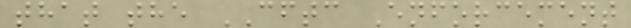that the CFTC Enforcement
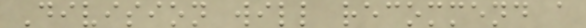Division will recommend a
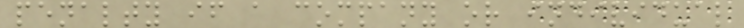penalty if a company or individual
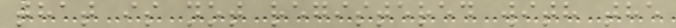that is not registered with the
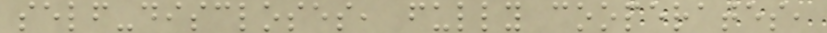self-discloses, fully cooperates,
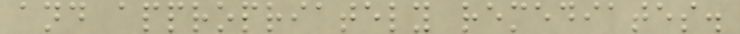and appropriately remediates.
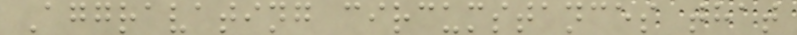Aggravating circumstances that
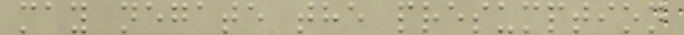may negate the presumption
